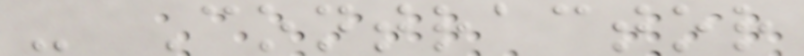- Contractor
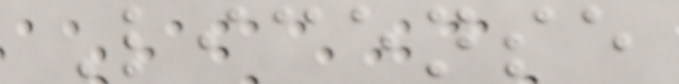License
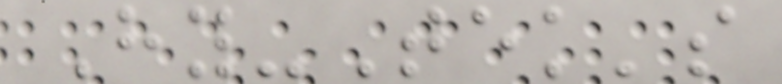Hy-Tek's
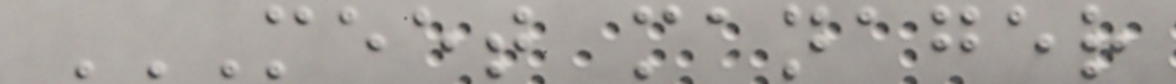MEET MANAGER
